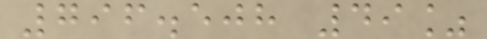796.508 49%
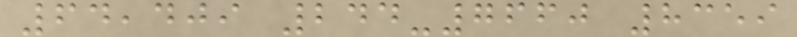64,409 244-7660 8359
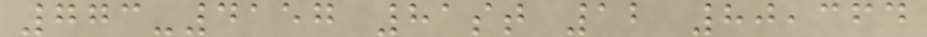773-4157 81st 12 80,364
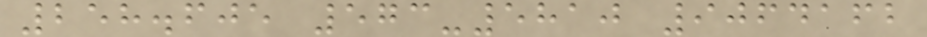258.605 573-5810 9064162
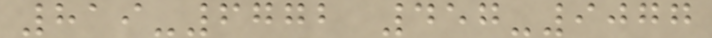819-6772 457-9077
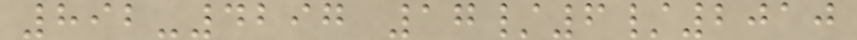892-4297 17/6/2010
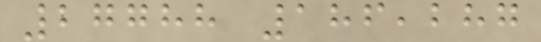27788 186,287
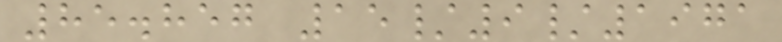85.857 15/9/1971
